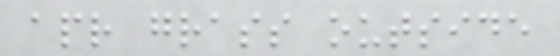apr grass outside
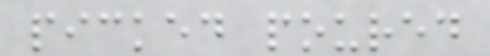picked poured
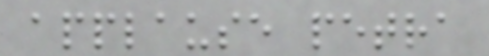applause petra
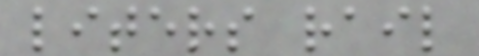liters rail
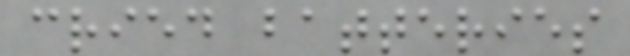cried batteries
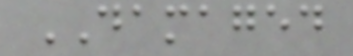DAMAGED
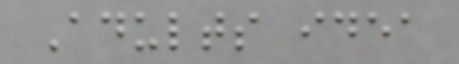Adults idea
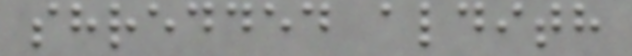shredded aldith
